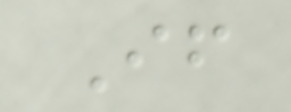If
